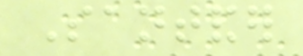Santander
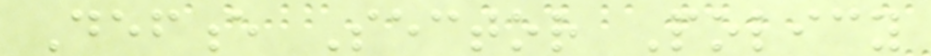Defence Sector Policy
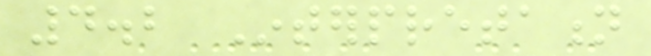4.2 Interpretation
